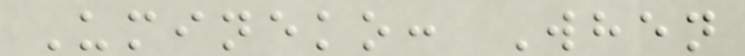Umineko: When
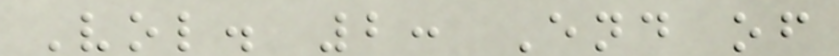Vol. 2: End of
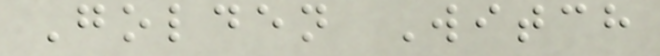Golden Witch
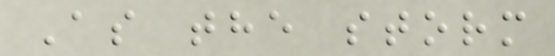As the storm
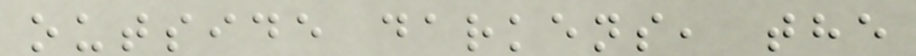outside darkens, the
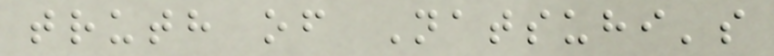truth of Natsuhi's
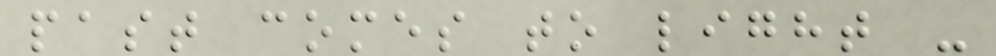past comes to light -
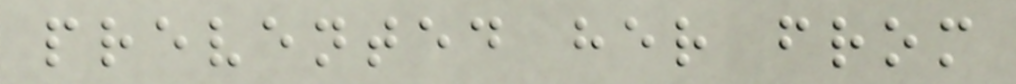prevented her from
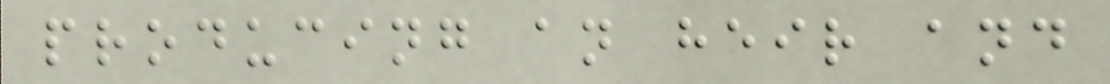producing an heir and
